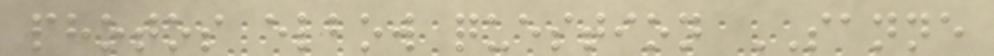photos elbow question SANNE
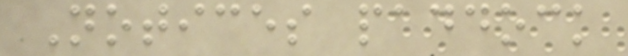Notices paddock
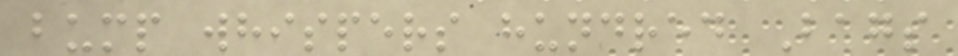bump whispers hundred Bags
